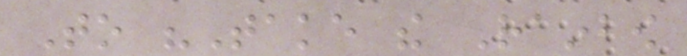To "Take the Rainbow
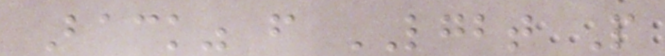Back" from LGBT People
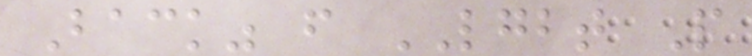Back" from LGBT People
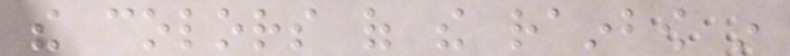the colors of the rainbow in
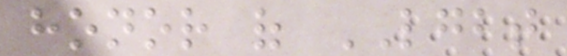honor of LGBT
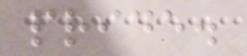pride.
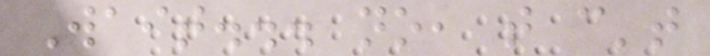Wait... no, that can't
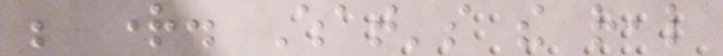be right. What's the real
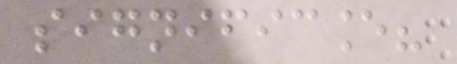significance?
